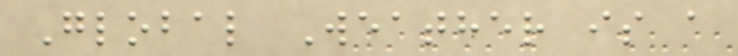Global Weather is a
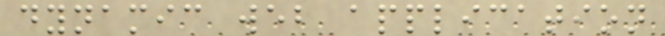dynamic web application
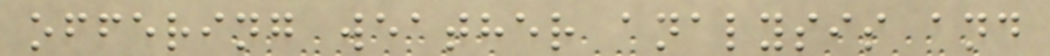offering weather analysis and
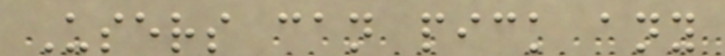Users can pick any
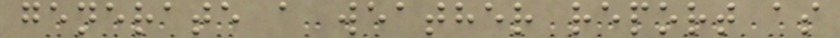generate a weather report as
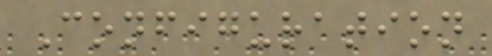Configuration
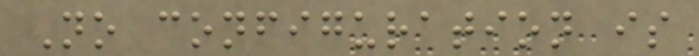No configuration is
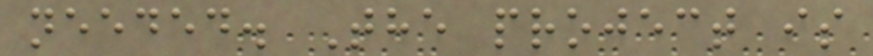needed. The project is
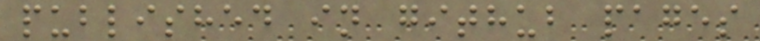published in github pages
